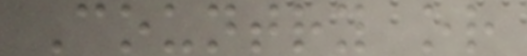Country or
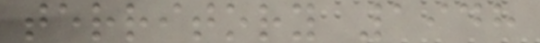territory 1948
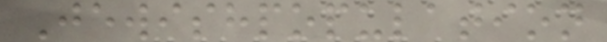Jewishpopulation
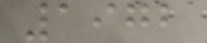1972
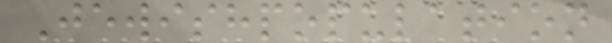Jewishpopulation
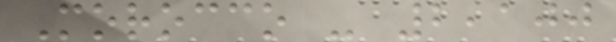Morocco - 2,100
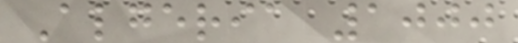Algeria 1000
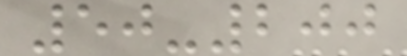50-200
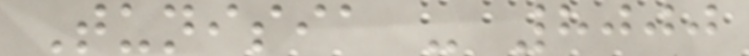Tunisia - 8000
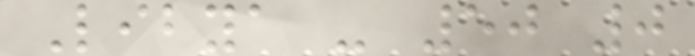Libya - 50 0
